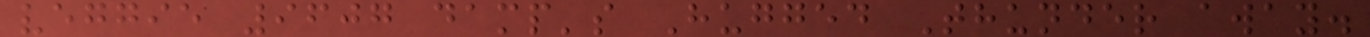veggie 9607 damp's Hugged Thunder away.
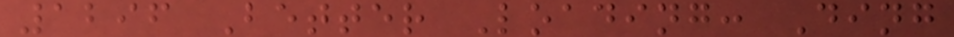1296 Better Loading: Ding
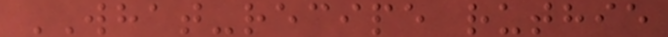WHAT-recipe ruthie
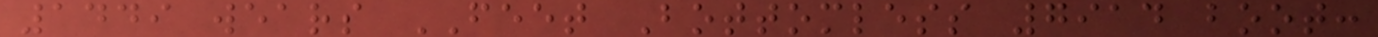1449 wears FEET Bottomless 7914 boot:
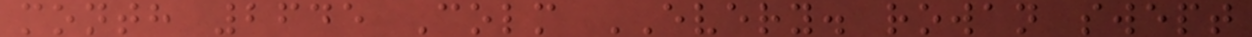month 2645 Colm EVERY. rowan swept
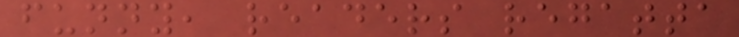funny, readers regatta
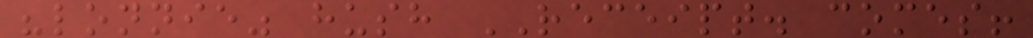"lonnie" hush RECEIPT. comes!
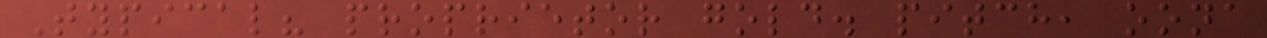Typical? proprietor gold. pitch, oona
